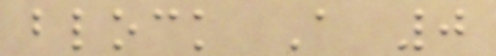block A 0
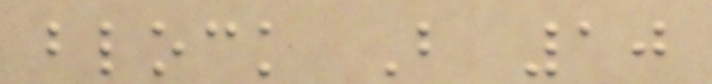block B 10
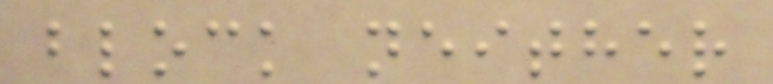block neither
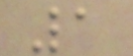1
